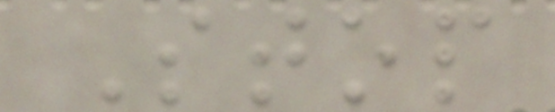Stop
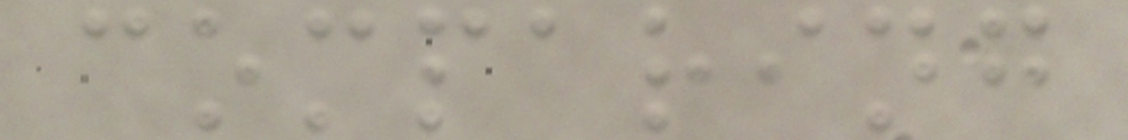comparing
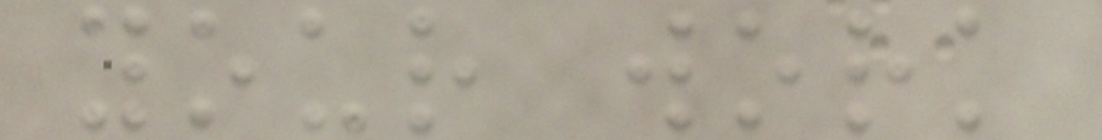your work
